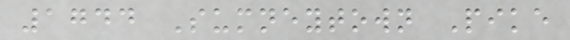1744 Sumneytown Pike
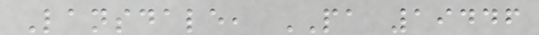Lansdale, PA 19446
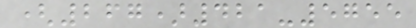(267)421-5755
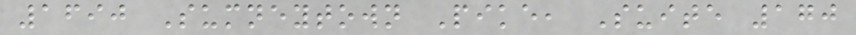1690 Sumneytown Pike, Suite 170
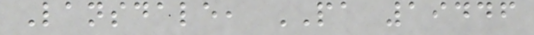Lansdale, PA 19446
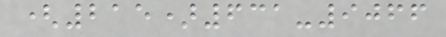(215)631-9066
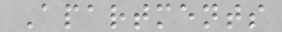Apartments
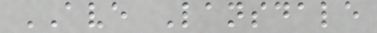AVE Lansdale
